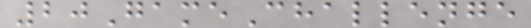20GameChallenge
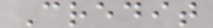Credit
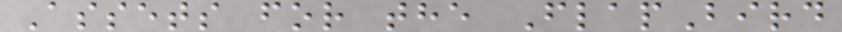Assets for the FlapBird
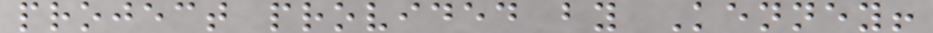project provided by Kenney!
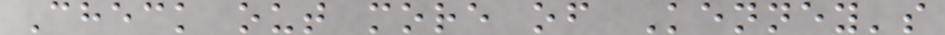Check out more of Kenney's
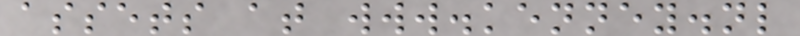assets at www.kenney.nl
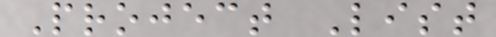Project List
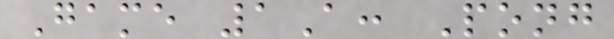Game 1A: Pong
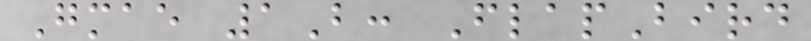Gmae 1B: FlapBird
